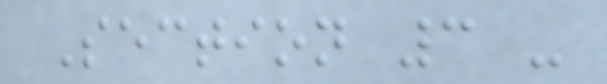Section 3 -
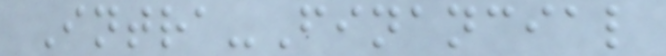Intra-Financial
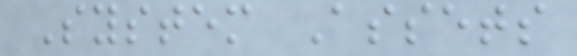System Assets
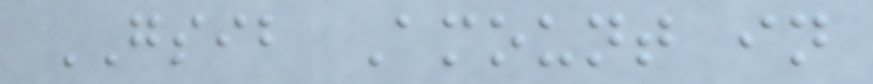GSIB Amount in
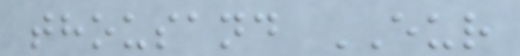thousand EUR
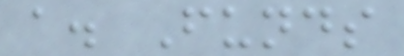a. Funds
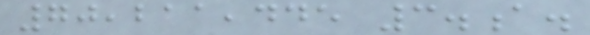70,211,445 3.a.
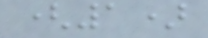(1)
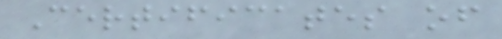Certificates of
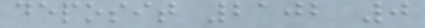deposit 2102 0
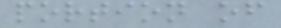portion of
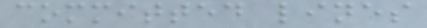committed lines
